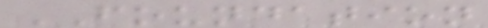FOUNDATION
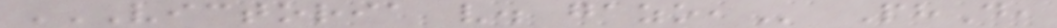VICTORIA V. GAZO, PhD,
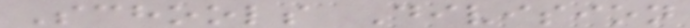Schools Division
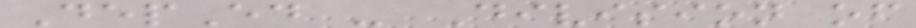DepEd - Division of
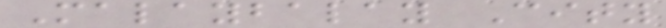Malaybalay City
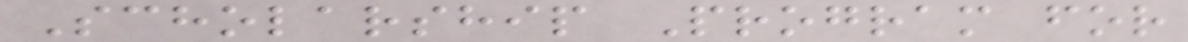Scholarship Program for
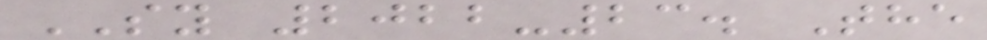SY 2022-23. The
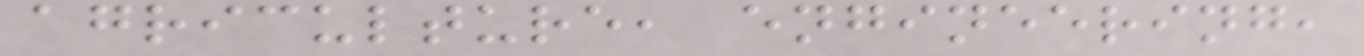agriculture, engineering,
